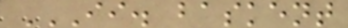II. BASKENT
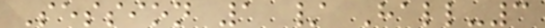Session 1 / Hall-3
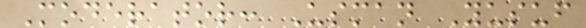Moderator: Usman Yusuf
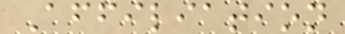Affiliation
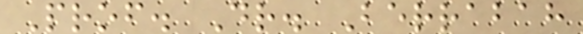Prof. Dr. Berrabah
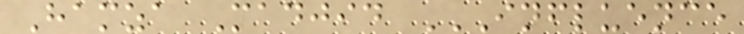Hamza Madjid INFLUENCE
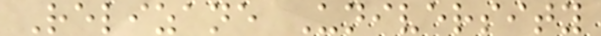Relizane University
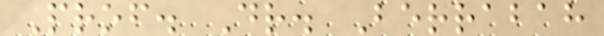Prof. Dr. Berrabah
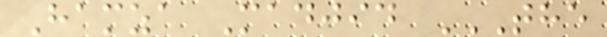Hamza Madjid THE
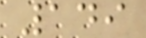149
